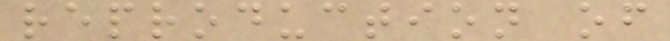reproduction of
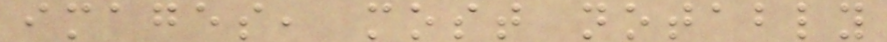images, most notably
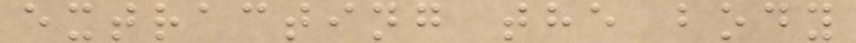extracting the body
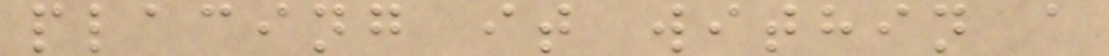placing it within a
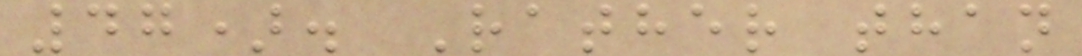47). Rather than
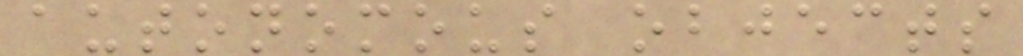autonomous objects
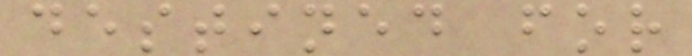destined for
